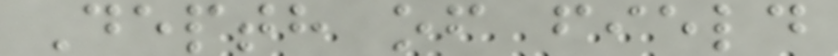Depth of field
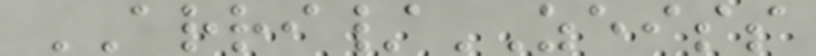ARRI/ZEISS
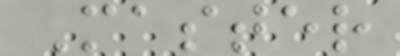Master
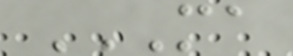MA
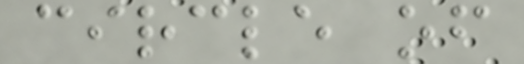circle of
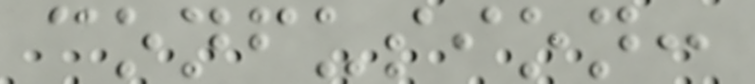confusion:
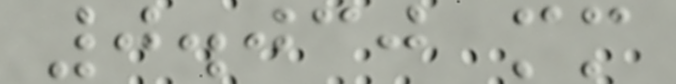0.030 mm
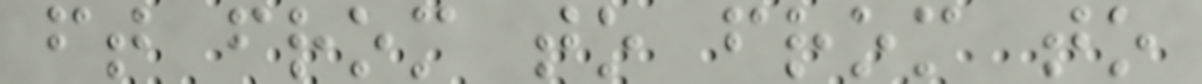ft from to from to
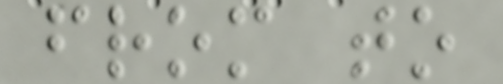from to
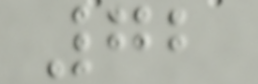72
